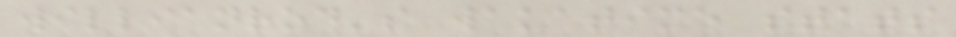willianrod's wakatime stats
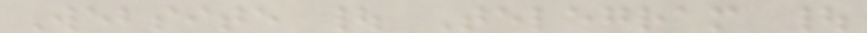Website | Telegram |
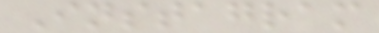Instagram
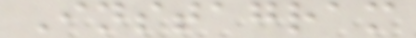Instagram
